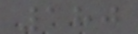180
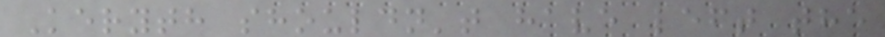Keryth shouldn't have left the
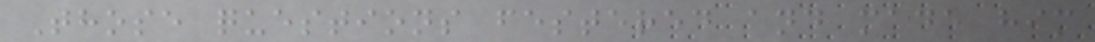Those questions festered and made him
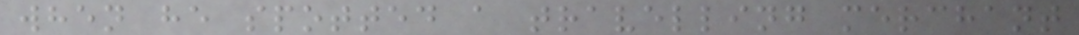when he spotted a travelling merchant
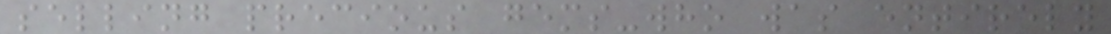selling precious gems-who was entirely
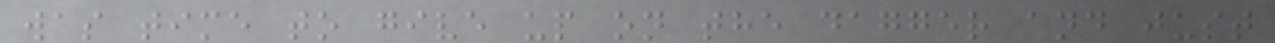was time to give up on the dagger and just
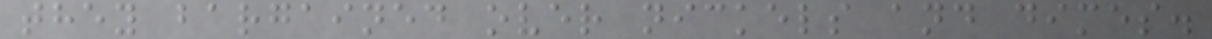they bargained over nickels and dimes.
